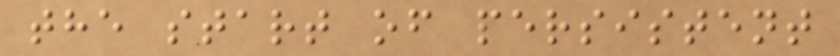the start of persistent
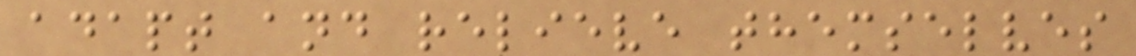adapt and relieve themselves
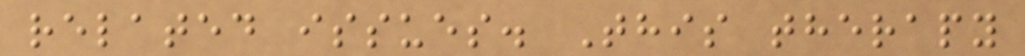related issues. This therapy
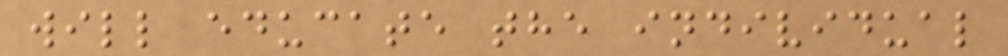will educate the individual
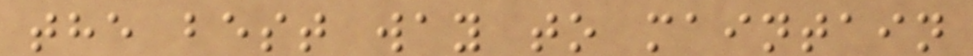the best way to maintain
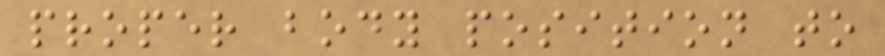proper body position to
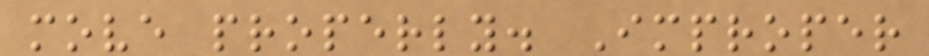move properly. Improper
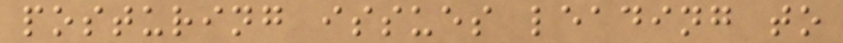posturing issues leading to
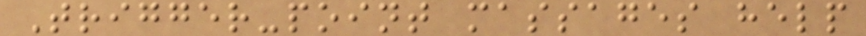Trigger-point massages help
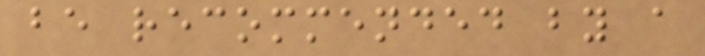be recommended by a
